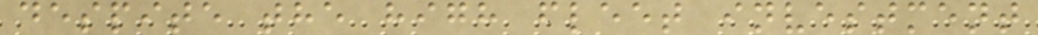despite the high fleet investment
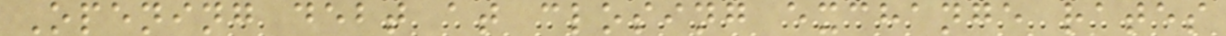Opening debt at closing exchange rates
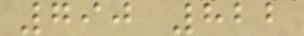790 822
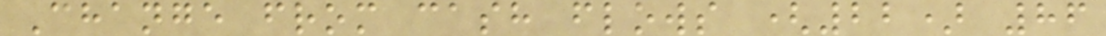Change from cash flows (22) 86
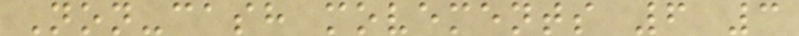Non-cash movements 6 3
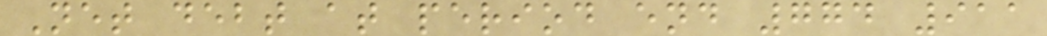Net debt at period end 774 911
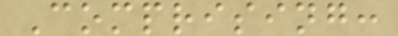Comprising:
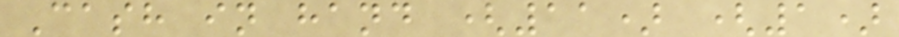Cash in hand (11) (1)
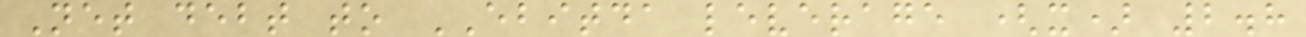Net debt to EBITDA leverage (x) 2.8
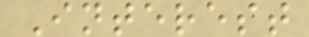Interest
